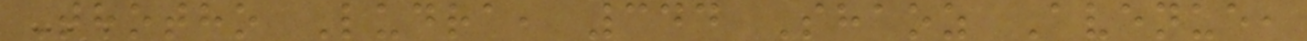Thotho Ludra, 344 Shaoz Avenue,
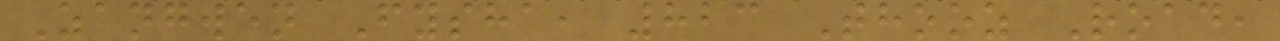Zangwen Fysha, 823 Thooz Road,
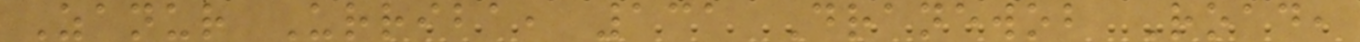Zanur Urriba, 131 Dranewob Road,
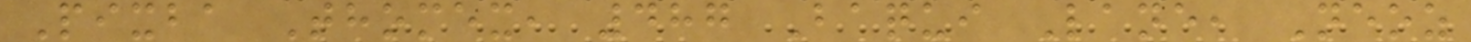Pixba Thomex, 487 Baqui Lane, Neoz
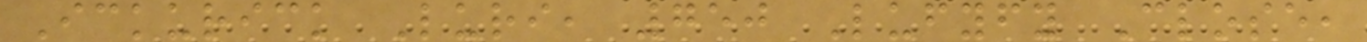Ickurick Luri, 750 Lufyfy Close,
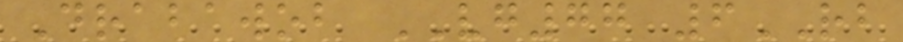Drabawob VG77 6RB
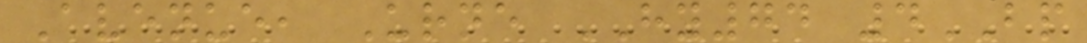Avenue, Urne HY74 4BP
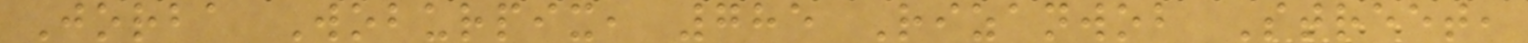Jorba Woburpix, 785 Rizanwob Street,
